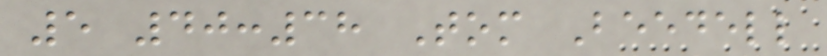5 40:38 Tom Beedell
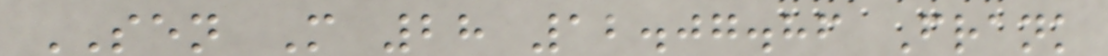SEN M 28 12.07.86 Frank
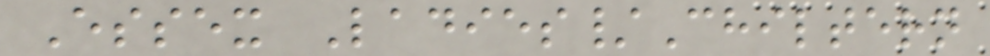Essex Ladies/Chiltern
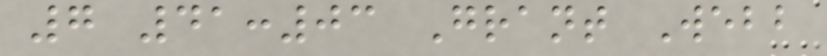7 41:03 Grant Webb
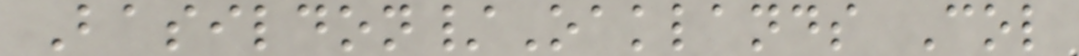Basildon/Oaklands Col
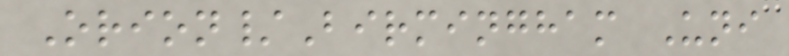Orion/Birmingham Uni
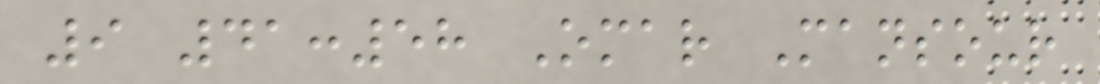9 41:58 Omar Mansour
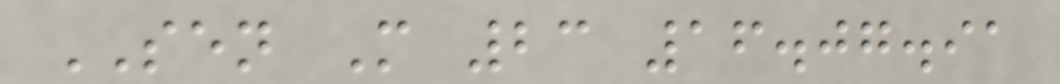SEN M 23 16.07.91
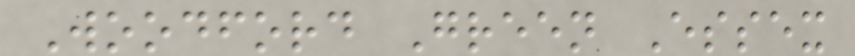Woodford Green Essex
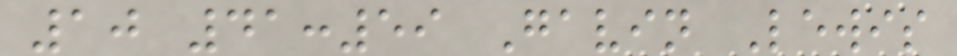10 41:59 Gavin Lewis
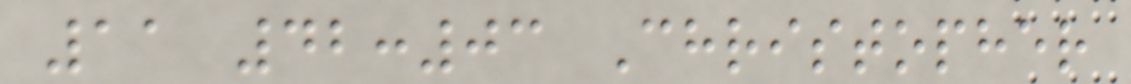11 42:03 Christopher
